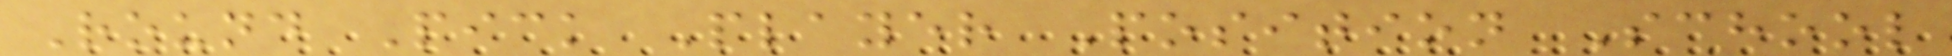Round Pick Player Position School
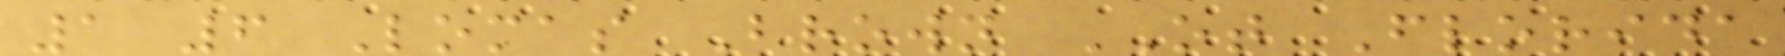1 6 Lomas Brown OT Florida
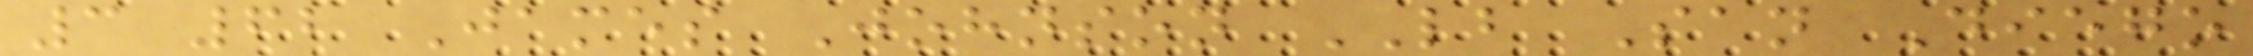3 62 James Johnson LB San Diego
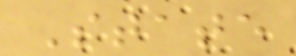State
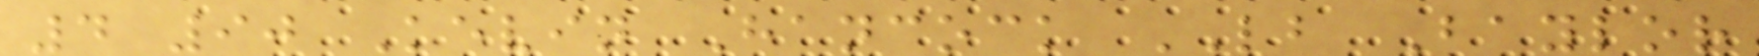4 90 Kevin Hancock LB Baylor
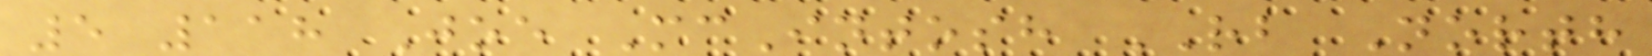5 118 Joe McIntosh RB North
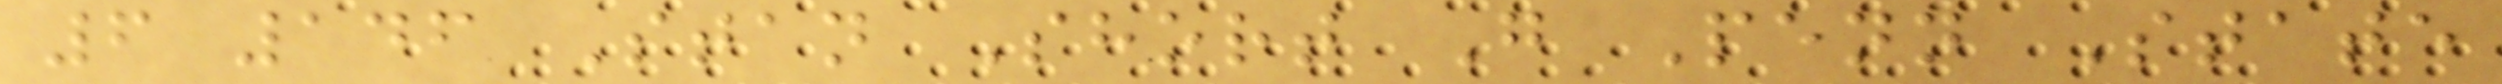6 146 Stan Short G Penn State
